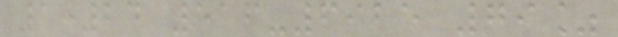1:24 516-6925 79%
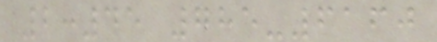2:45 785-6160
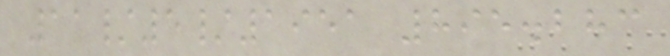11/5/1951 895.283
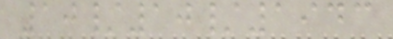10/10/1943
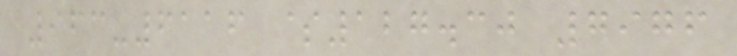963-6116 $127.30 7976
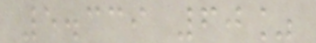5.339 60%
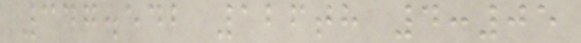347.542 126th 4:05
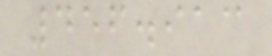456.913
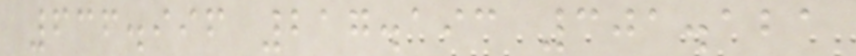636.996 217.193 301.121
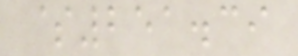$251.39
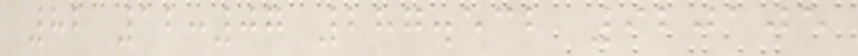82 12:07 287.532 920105
